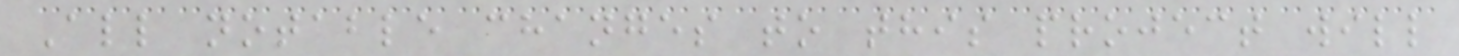All notable changes to this project will
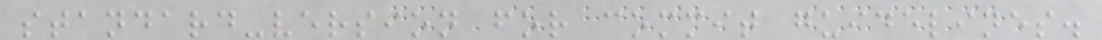standard-version for commit guidelines.
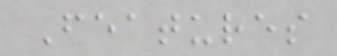Features
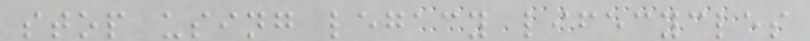stop using legacy lifecycles
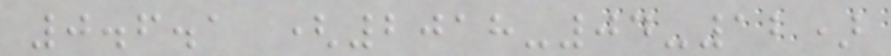0.6.1 (2018-04-12)
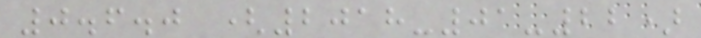0.6.0 (2018-01-22)
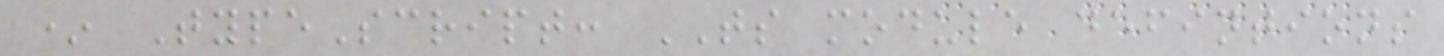* TypeScript: TS module defintions
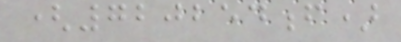(720254f)
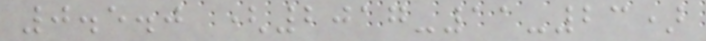0.5.0 (2017-11-23)
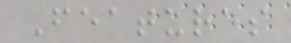Features
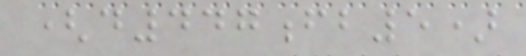(d447fb5)
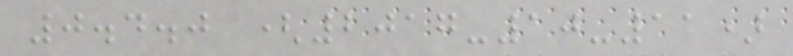0.4.0 (2017-10-11)
